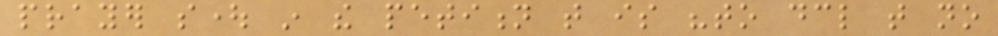prayer sought in the petition that is "to declare that no
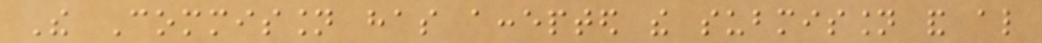The Commission has accepted the submission and also
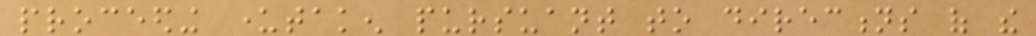proceeding undertaken pursuant to directions of the
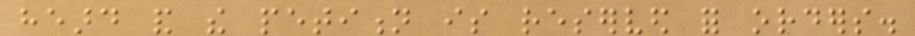heard and the petition is reserved for orders.
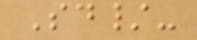Sd/-
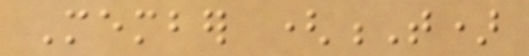Member (T)
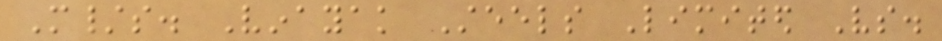M/s. Vinayak Steels Limited Vs.
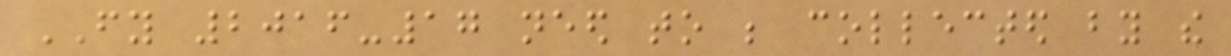FY 2016-17 need to be collected by the
